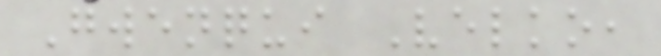Gwenqui Velko,
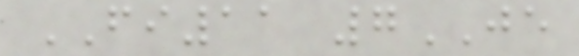FI11 7JE
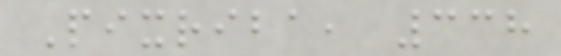Pixriba, 338
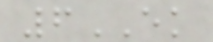6EK
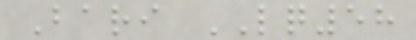Bari LQ58
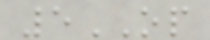5OP
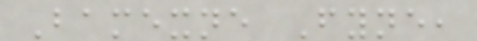Bamexne Fyne,
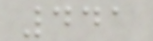441
